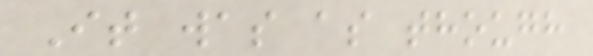It was as though
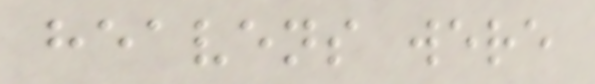heavens were
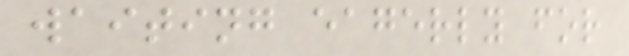waiting eagerly for
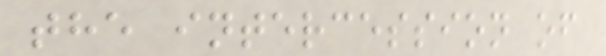the intercession of
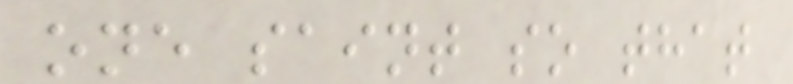one saint so that
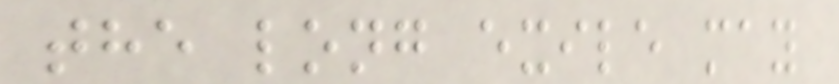the long exile may
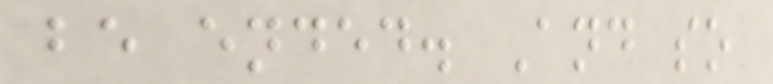be ended. And so
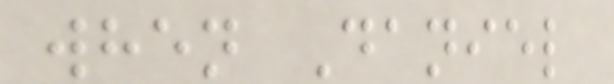when Daniel
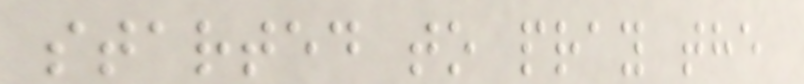started to pray the
